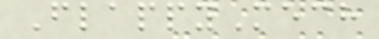FlappyMech
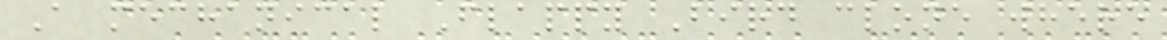A mechanical Flappy Bird clone where
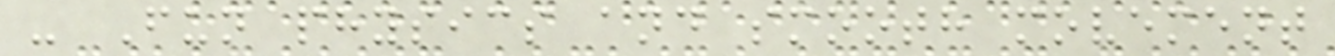- Fun physics and smooth movement
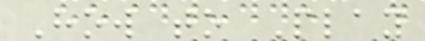How to Play
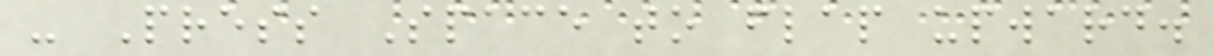- Press Space to flap upward.
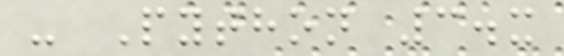- Python 3.x
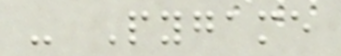- Pygame
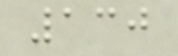130
